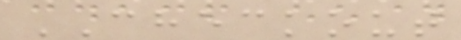CHECKOUT
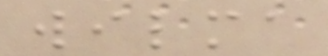wilma
